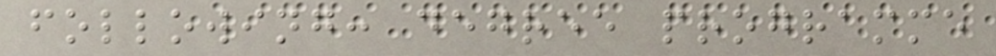following: degree programme
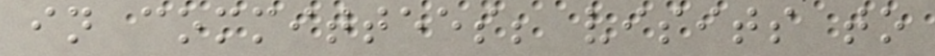in committees; visits to
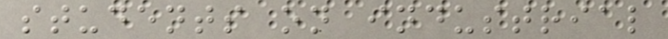students on industrial
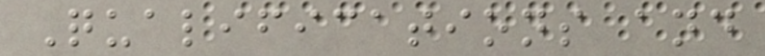Qualifications and
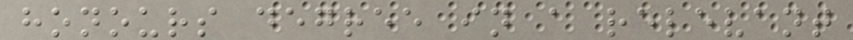honours degree in a relevant
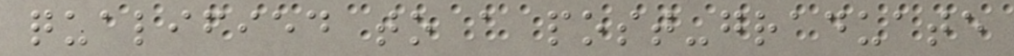qualified to a post-graduate
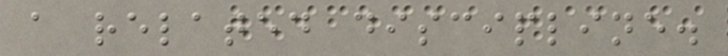a related discipline.
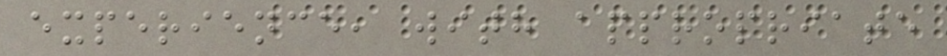experience, with appropriate
